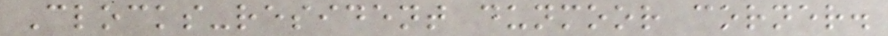Clocks-resident dunmoor corner.
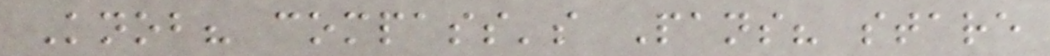Knob? compass's Pans? stare
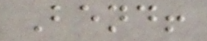Bend!
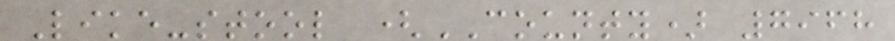Like-stool (COUNTY) 7968
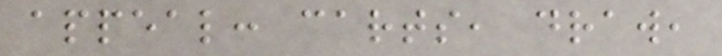appeal: carts, draw,
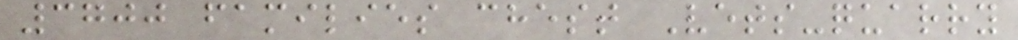3700 families chest Vets-quarry
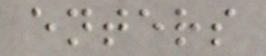enters
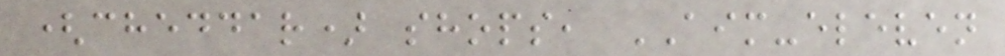(cheddar) shops, AIM-eleven
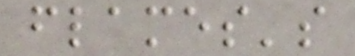flames's
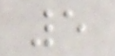5
